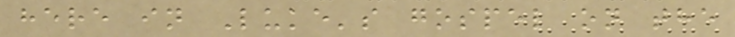here in Luke's gospel on the
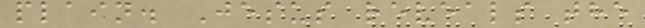plain. Jesus reveals the
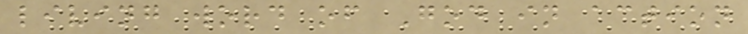living word of God in action
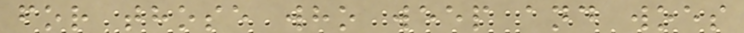for those who weep and woes
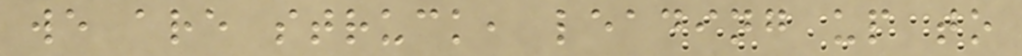we are struck, leading up to
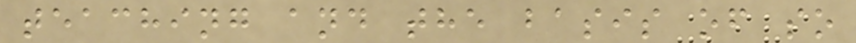teaching and the basis of so
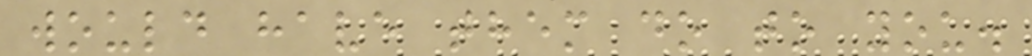would have them do to you.
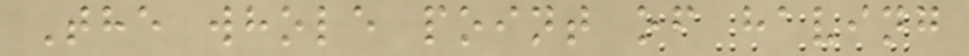The whole point of having
